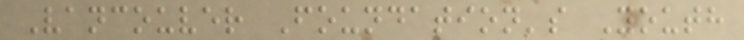Vancouver Foundation's Youth
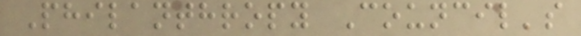Philanthropy Council's
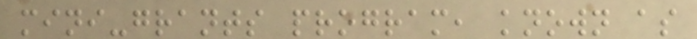mini-grants program, known as
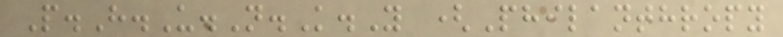P.H.U.N.K.Y (Philanthropy
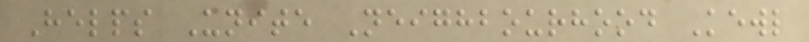Helps Unite Neighbourhood Kewl
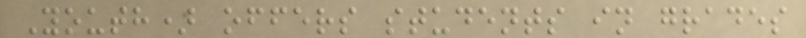Youth) offers students in grades
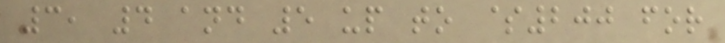3, 4 and 5 up to $200 for
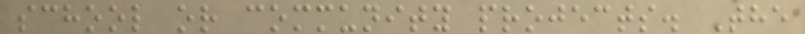school or community projects. The
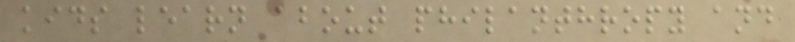kids learn about philanthropy and
